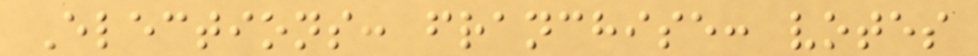Elections: franchise: votes
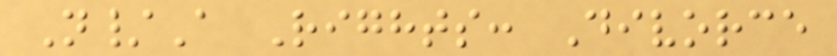N/A Rights: Divorce
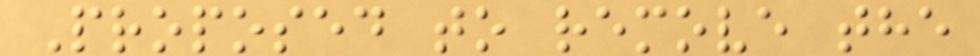Proposed to remove the
